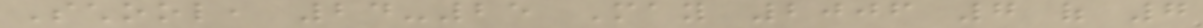School, 24-25 May 2006 7 of 7
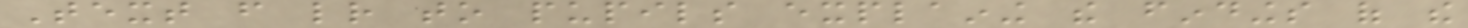Text from letter to pupils explaining the findings of the
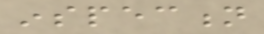inspection
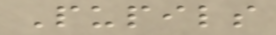Pupils
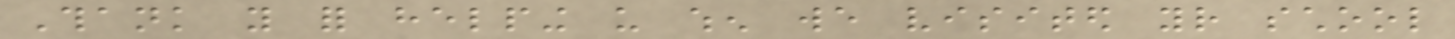Thank you for helping us when we visited your school
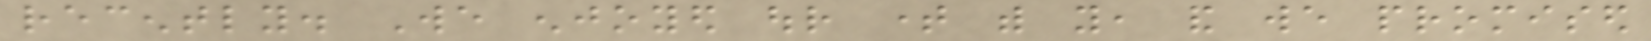recently. We enjoyed our time with you, and we promised
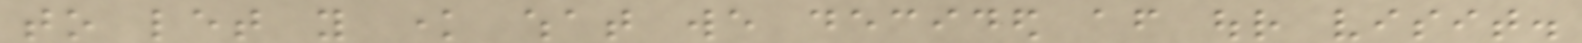to let you know what we decided after our visit.
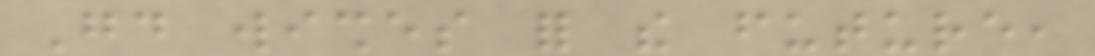Good wishes for the future,
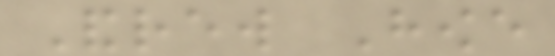Andrew Howe
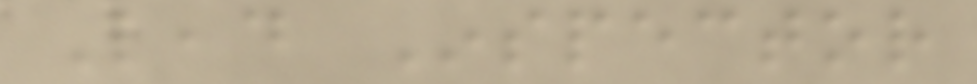Lead Inspector
